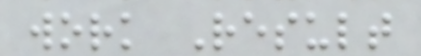work Result
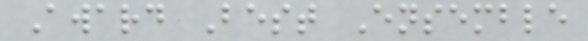Award Best Ensemble
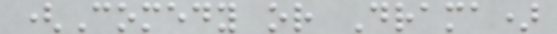(Comedy or Drama)
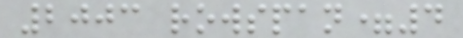2003 rowspan=4
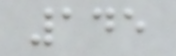145
